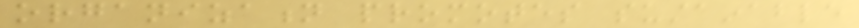organization promotes sustainable
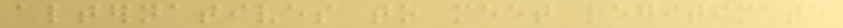alternatives to meet legitimate
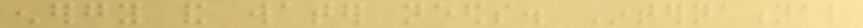energy and water needs. International
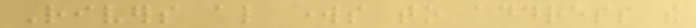Rivers also works to address the
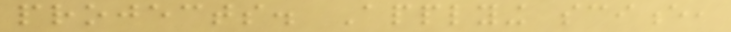projects. Applying science,
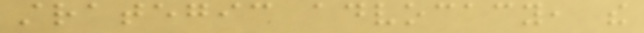strategic advocacy, the
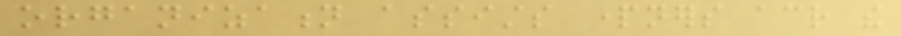organization assists partners across the
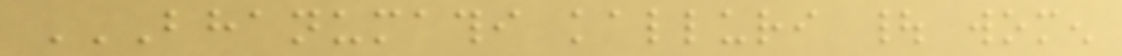BHANUMATHI KALLURI | WOMEN
